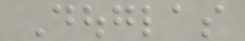Douglas
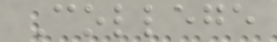College
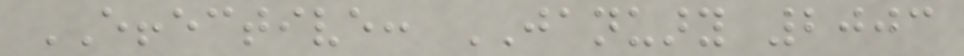EFFECTIVE: JANUARY 2003
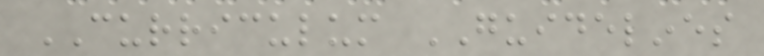CURRICULUM GUIDELINES
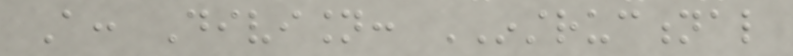A: Division: INSTRUCTIONAL
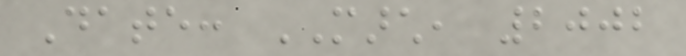Date: MARCH, 2002
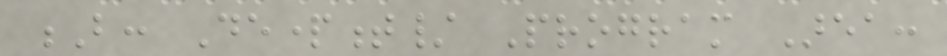B: Department/ Program Area:
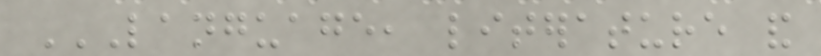LANGUAGE, LITERATURE AND
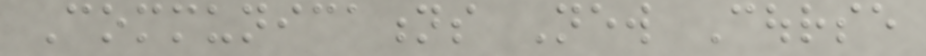Communications New Course
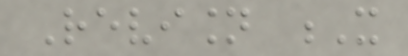Revision X
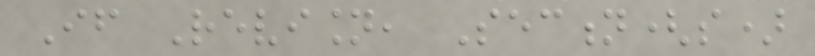If Revision, Section(s)
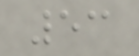53
